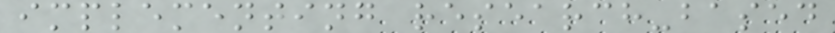implementing research-based
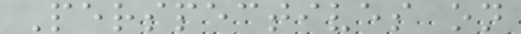Perspectives on
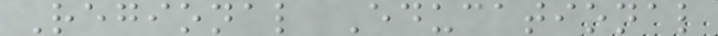Regional Educational
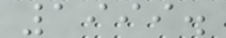1999.
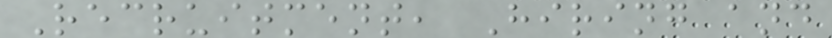Recruitment, Hiring and
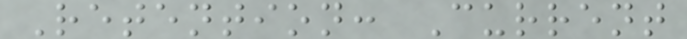Retention: Current
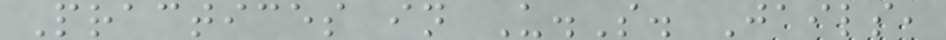Practices in U.S. Jails,
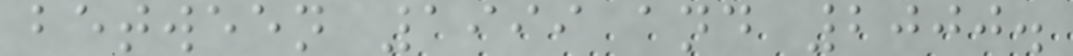between 1999 and 2000.
